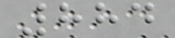884
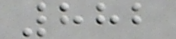882
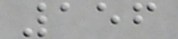156
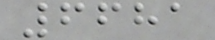6681
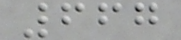667
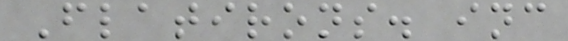Flatirons. inc
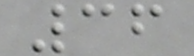36
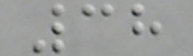38
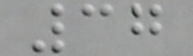37
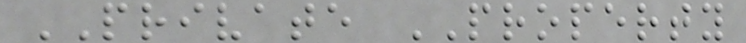PRIVATE PROPERTY
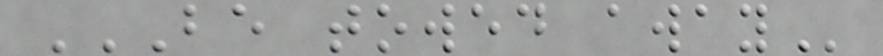BE TOWED AWAY
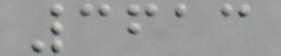3613
